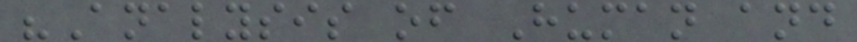"Analysis of Human and
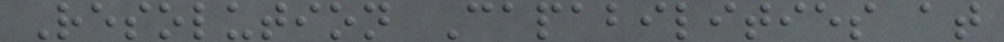Resolution Capabilities at
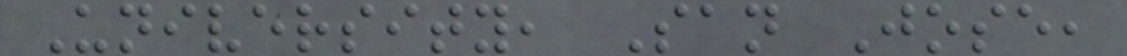University, San Jose,
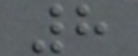8
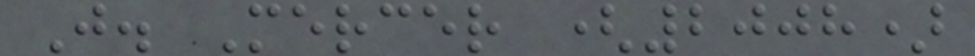J. Mercer (2008)
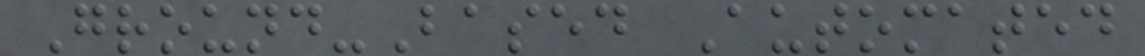Ground-Based Automated
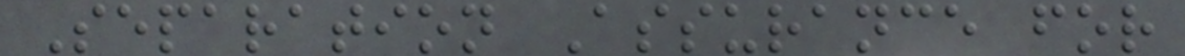Separation Assurance for
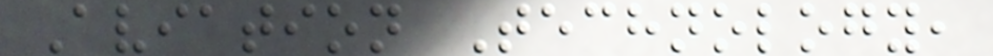Aviation Technology,
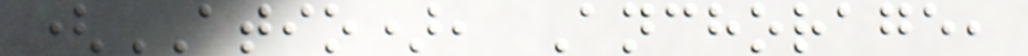(ATIO), Anchorage,
